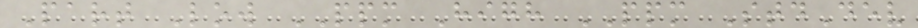Part Low PPM High PPM StdDev
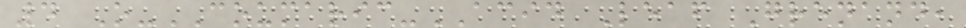4 O-COUMARIC-ACID Leaf Grenand,
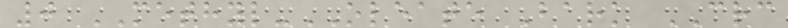0 METHYL-OLEATE Bark CRC
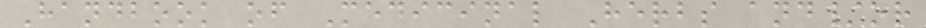Handbook of Medicinal Herbs and/or
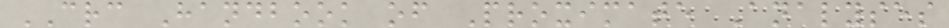CRC Handbook of Proximate Analyses
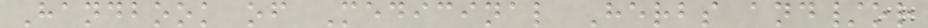Handbook of Medicinal Herbs and/or
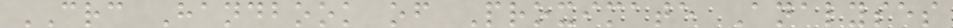CRC Handbook of Proximate Analyses
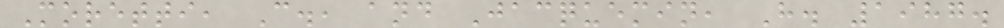Moretti, C., and Jacquemin, H. 1987.
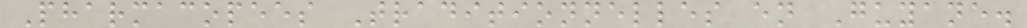Pharmacopees Traditionnelles en Guyane.
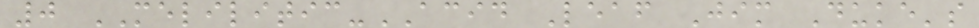0 MELILITIC-ACID Leaf Jim Duke's
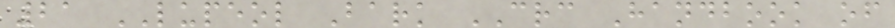21 LUPEOL Bark CRC Handbook of
